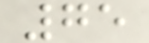75
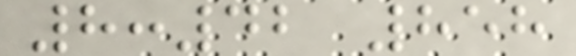8:42 858
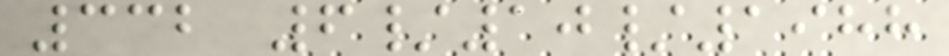332 6/10/1988
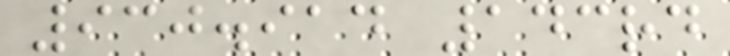930.914 143rd
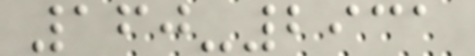160-2931
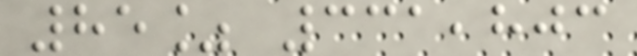85% 331,803
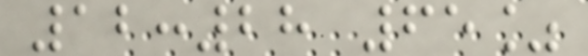12:28 65%
